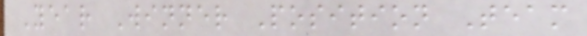Year Winner Position Team
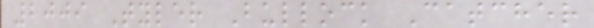2009 Tyler Bullock Catcher
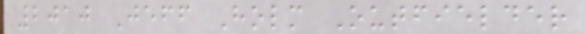2010 Jeff Holm Outfielder
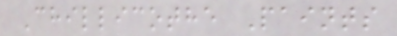Chillicothe Paints
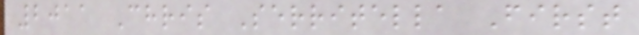2011 Chris Serritella First
